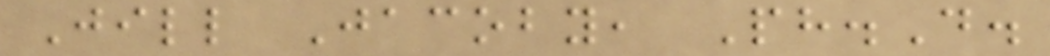Jill Jacoby, Ph.D.
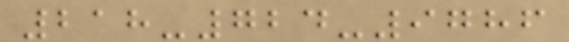218-724-9786
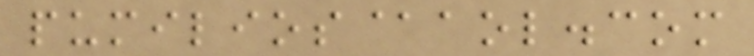pumilios@aol.com
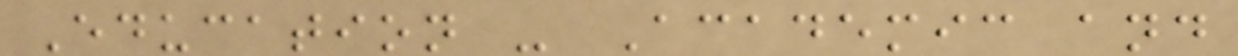Education - Academic and
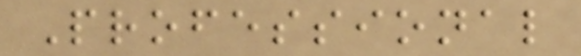Professional
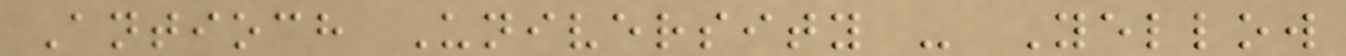Antioch University - Yellow
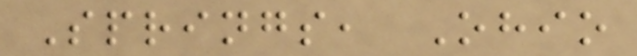Springs, Ohio
